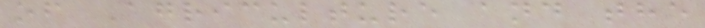of Agriculture and the
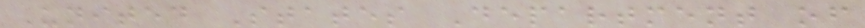United States Department of
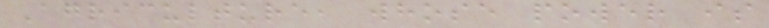Agriculture, whose power is
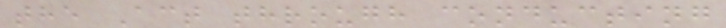the Act through conducting
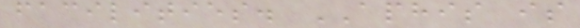facilities. APHIS is
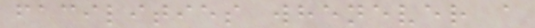facilities whenever a
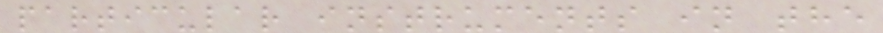particular instruments in the
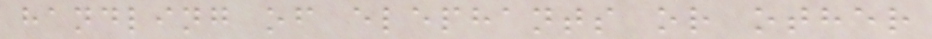handling of elephants or other
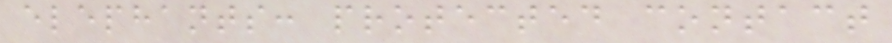elephants: protected contact
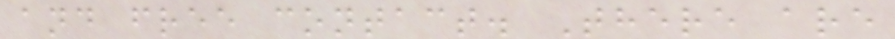and free contact. There are
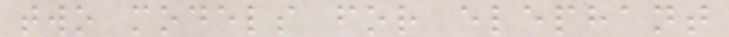two models for elephant
